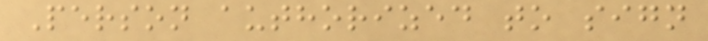Person authorized to sign
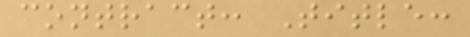contract: Title:
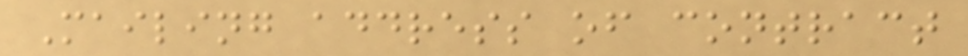Mailing address of contract
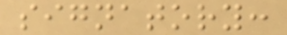signatory:
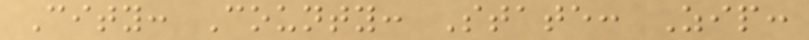City: County: State: Zip:
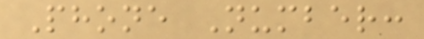Phone Number:
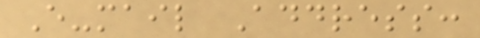E-mail Address:
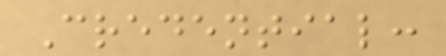Credential:
